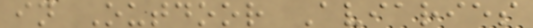in Outdoor Aviaries
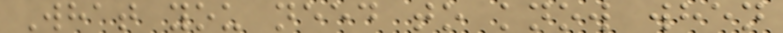What you need to know when
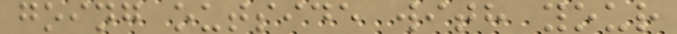going outside with your
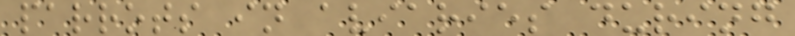parrots in aviaries during
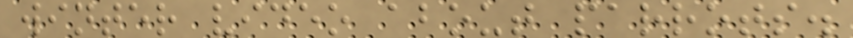winter video about parrots.
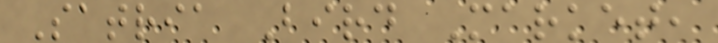Satria Bird Market,
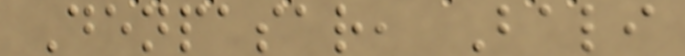Denpasar, Bali
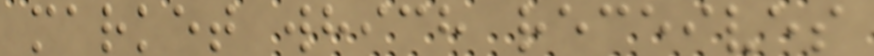market which receives
